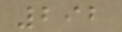292
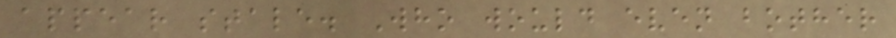appear stale. Who would even bother
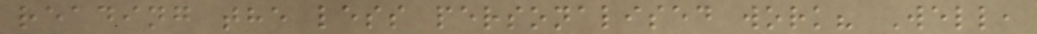reading the less personalised work? Well,
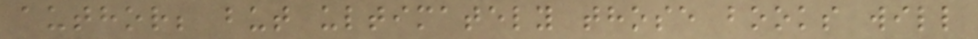author; but ultimately those books will
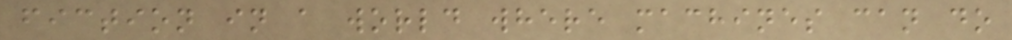fiction in a world where machines can do
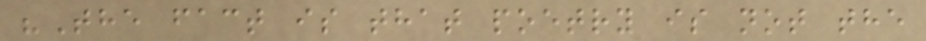"The fact is that poetry is not the
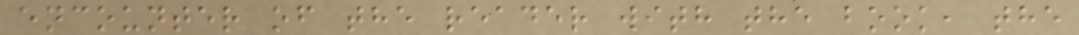encounter of the reader with the book, the
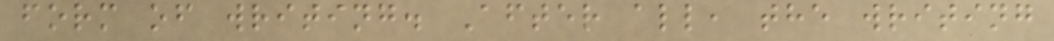form of writing. After all, the writing
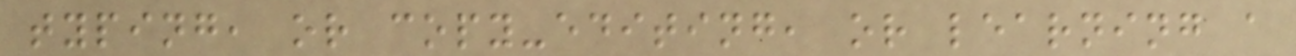typing, or copy-editing, or learning a
